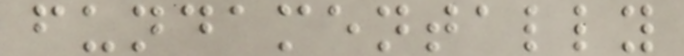fundamentally
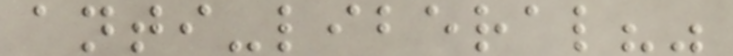anti-liberal?"
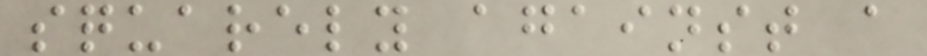squarely against a
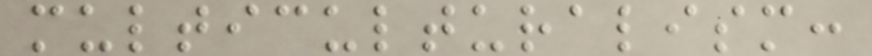multiculturalism:
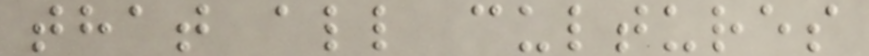that all cultures
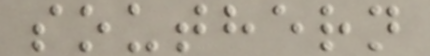southern
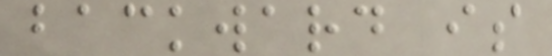backward is
